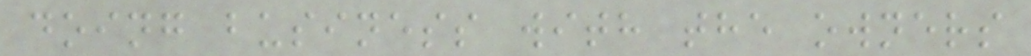doing business with the owners
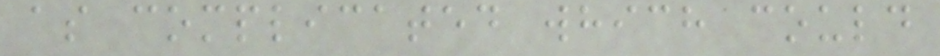as complicated which could
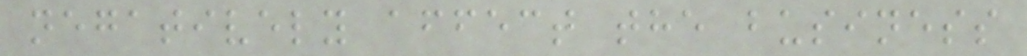negatively affect the business
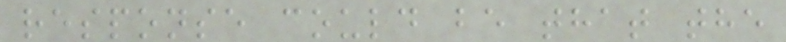response could be that the
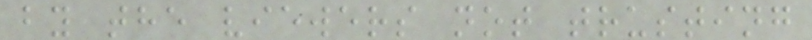by the viewers not trusting
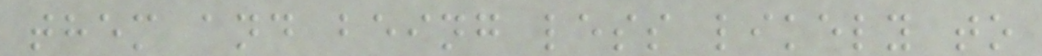them and being less likely to
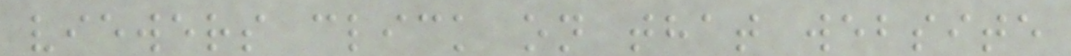viewers click on that website
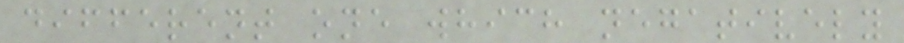different one which negatively
